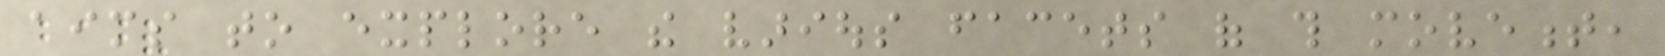aims to explore the various facets of this movement,
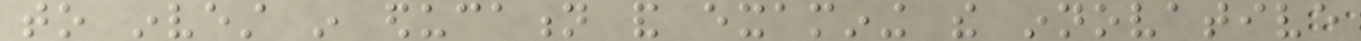to invest in education and examining the innovative
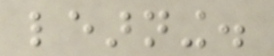learning.
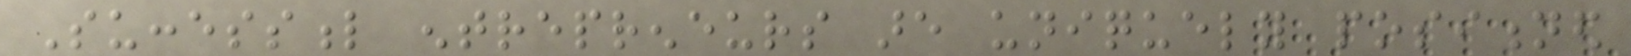Successful entrepreneurs are uniquely positioned
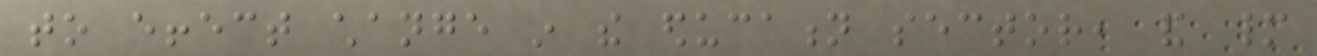to effect change in the education sector, and many
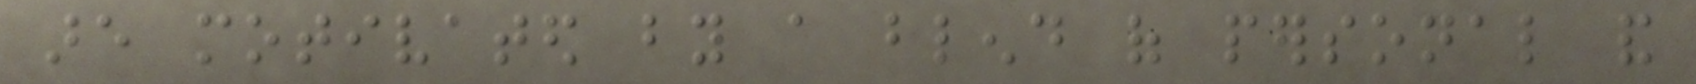are motivated by a blend of personal and
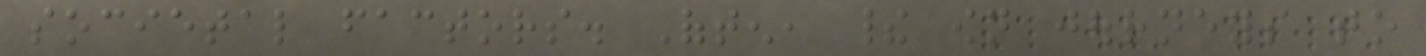societal factors. Often, their own journeys to
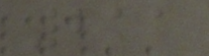211
